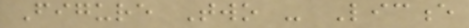Figure Two - Licence
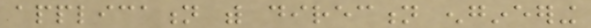application with direction engineering
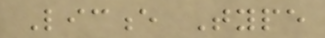Licence Type
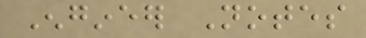Engineer Notes
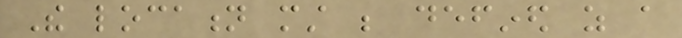The location must be defined as a
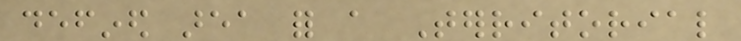defined area for a Territorial
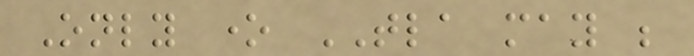Only one TLA may be
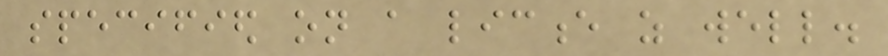specified on a licence as well.
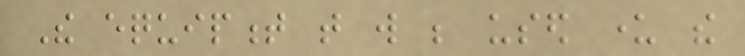The equipment that will be used under the
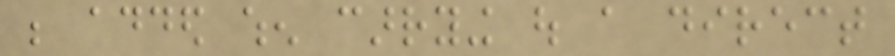be added when carrying out a direct
